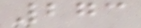273
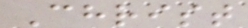Christ
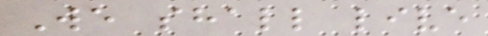We shall live
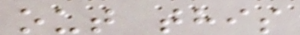out this
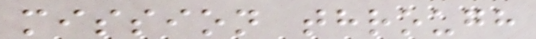mission through
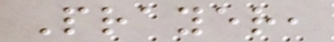Prayer,
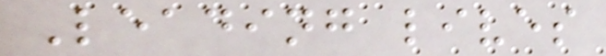Leading lives
